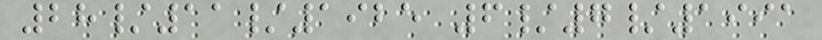28/11/1925 6/7/1991
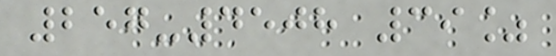257-4508 39%
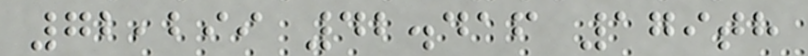72,299 42.416 179th
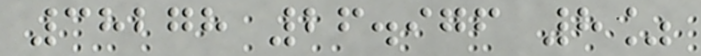38278 26.976 8%
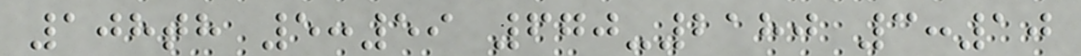108th 5:59 670-2180 3:10
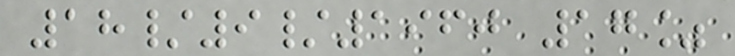18/9/1960 17%
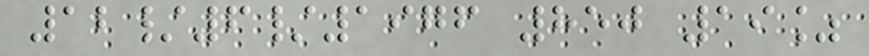12/6/1976 850 19%
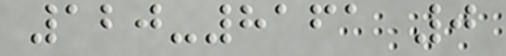120-8161 0
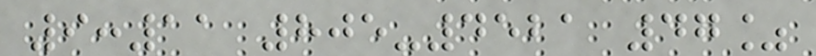9:11 805-4521 47%
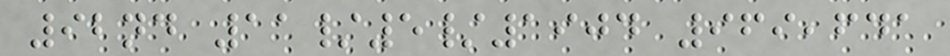92nd 11/5/1904 969,641
